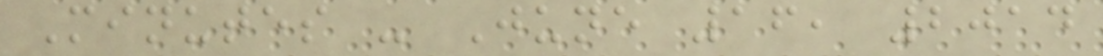Minutes - June 16, 2014
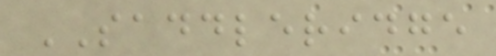SADDLERIDGE
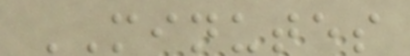MINUTES
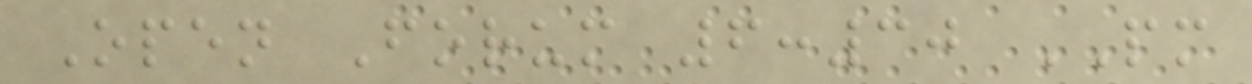Open Forum 6:30 PM
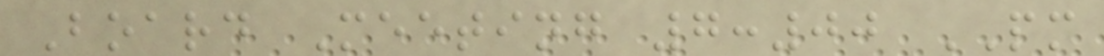Board Meeting 7:00 PM
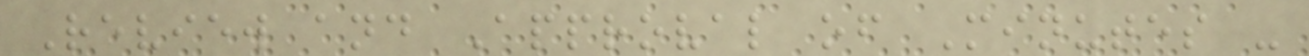Review and Approval of Minutes -
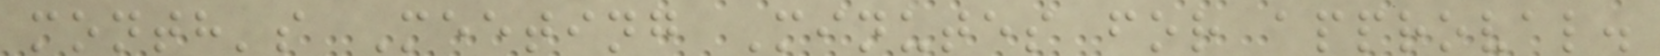month's Meeting Minutes for approval.
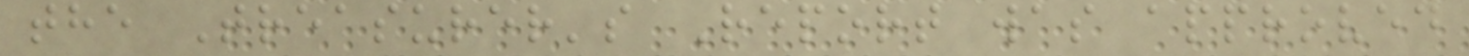the Treasurer's Report was approved
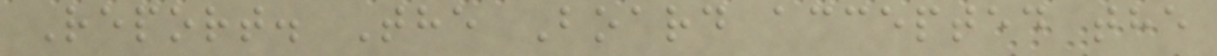Report. The Board accepted the
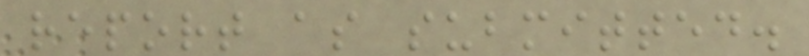report as submitted.
